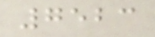7523
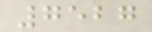7527
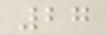27
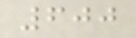600
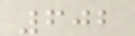602
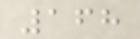168
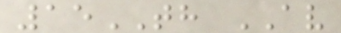15TH AV
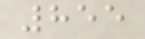855
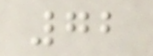72
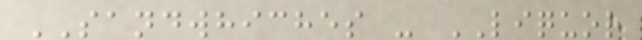SANDWHICHES - LIQUOR
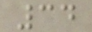34
